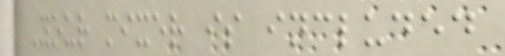Your mixer is included
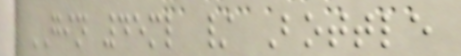GIN 45ml / Bottle
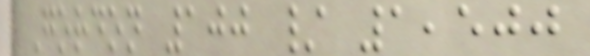Gordon 100 / 1,500
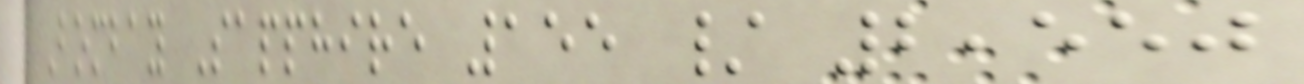Bombay Sapphire 155 / 2,550
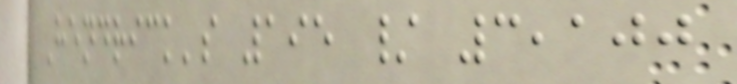Hendrick's 195 / 3,100
